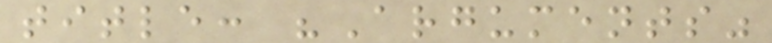title: "Arguments"
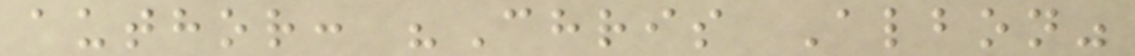author: "Chris Albon"
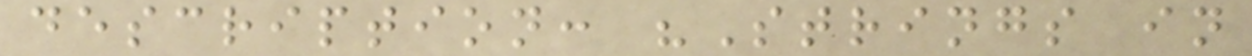description: "Strings in
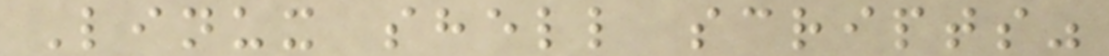Linux shell scripts"
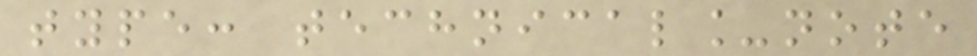type: technical_note
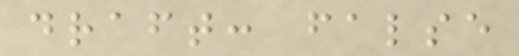draft: false
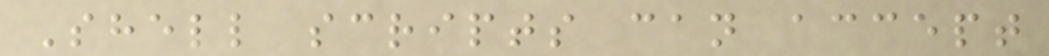Shell scripts can accept
